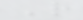R
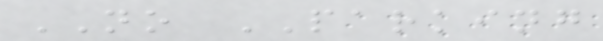NO PARKING
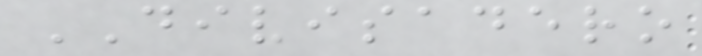DIVISADERO
